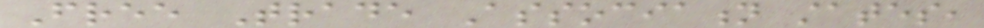Free Trade Association states,
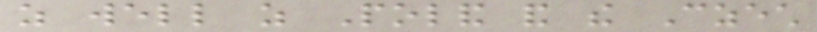as well as Poland and the Czech
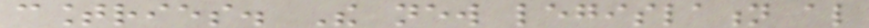countries. The new legislation also
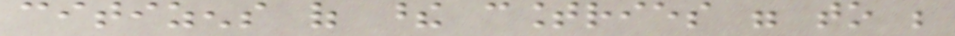citizens of these countries were to be
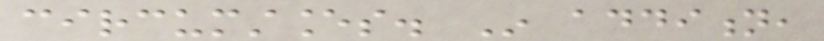circumstances. In addition,
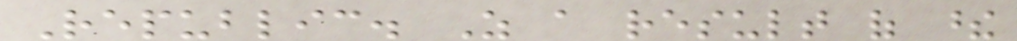Republic. As a result of these
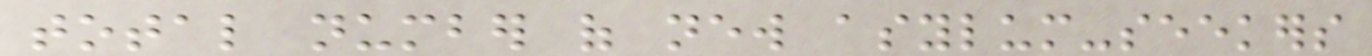total number of new asylum-seekers
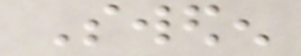Sweden
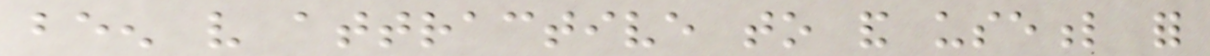been very attractive to and useful for
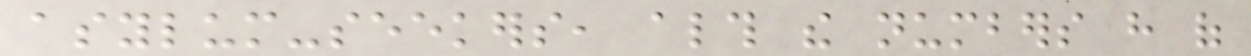asylum-seekers, although the numbers have of
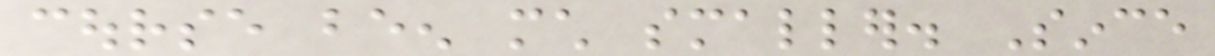course been much smaller. Since
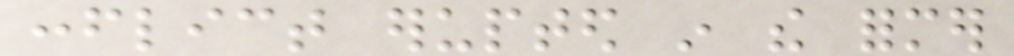conflict erupted in the former
